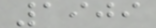1909
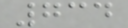734
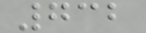732
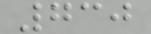730
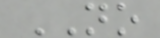NO
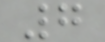7
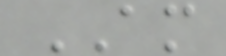AM
